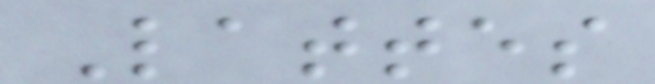Lattes
